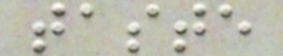taste
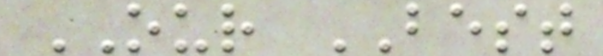OUR BEST
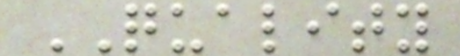QUALITY
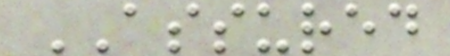ASSURED
